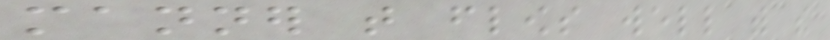manner that flows well with the
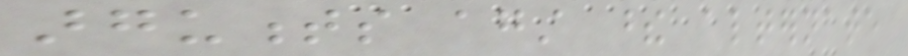arguments against these alternate
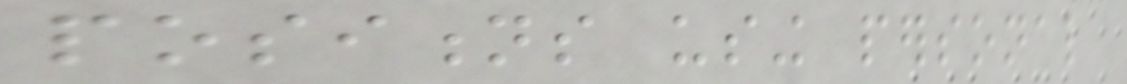positions using personal
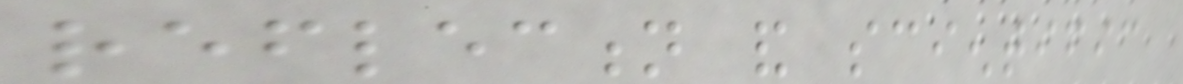reflection and scientific
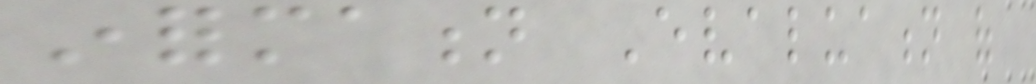information Evaluation of
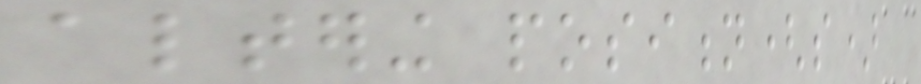altering position(s)
